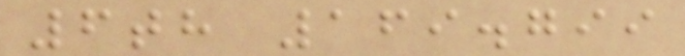6th 169.799
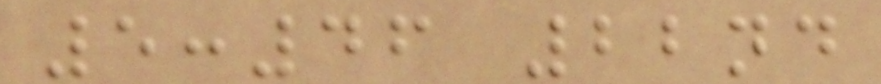5:46 22nd
